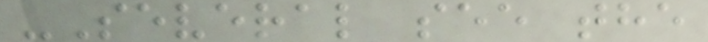-Several see the
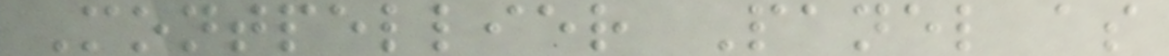Montpellier Panel as
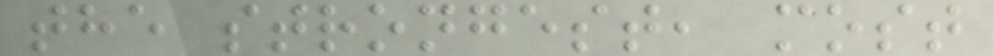the strongest, most
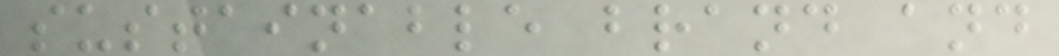sustainable brand and
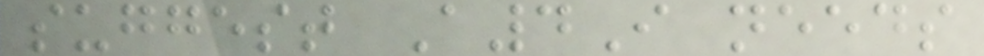suggest A4I needs
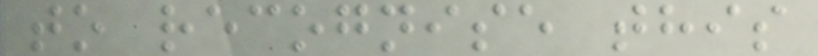to recognise this
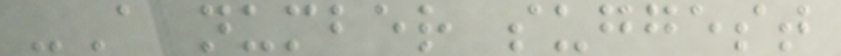-A number suggest
